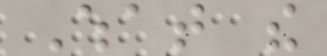What the
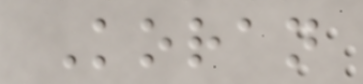Koran
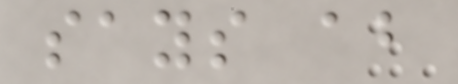says about
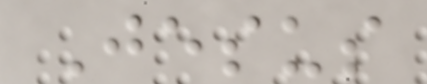Jesus
